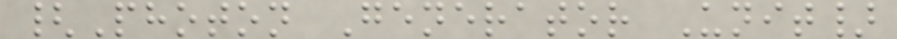{Photon Generator Unit}
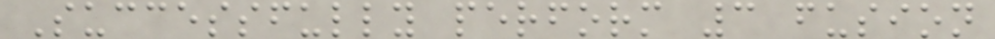Successfully perform 3 fusion
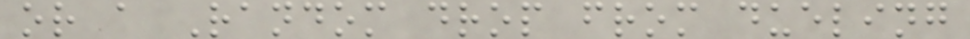or a Random drop from dueling
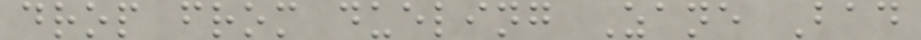drop from dueling Zane Bad
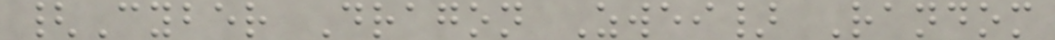{Cyber Dragon Zwei} Random
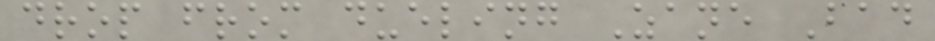drop from dueling Zane Bad
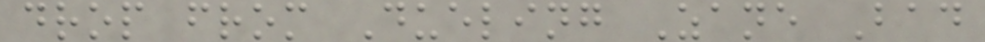drop from Dueling Zane Bad
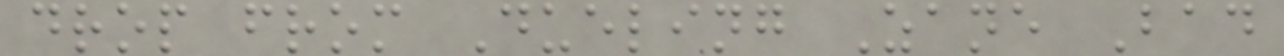drop from Dueling Zane Bad
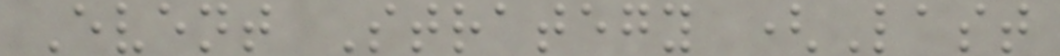Event Strategy (Last
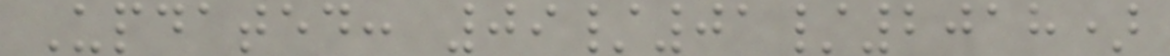Updated: 09/01/2018)
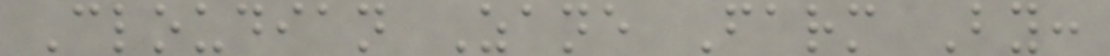Cloudian Zane Farm By:
